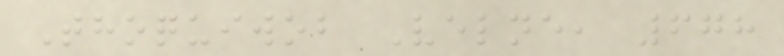Thoquiwob Velne, 678
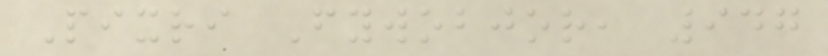Pixri Fywobjor, 947
